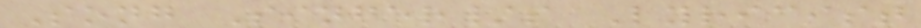Song Singer/s Lyricist
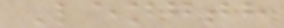Length
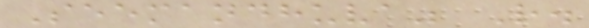Seemandhuva" R.
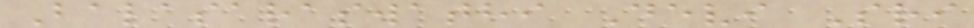Balasaraswathi Devi Sri
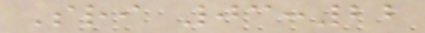Sri 03:22
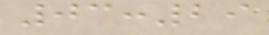03:29
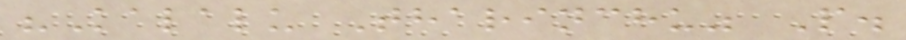"Kalalu Tharinchu" P.
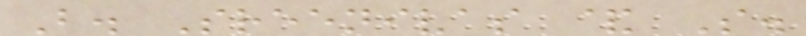B. Sreenivas & S.
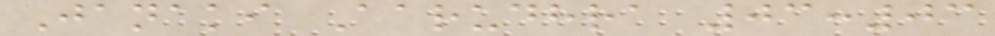Janaki Aarudhra 03:03
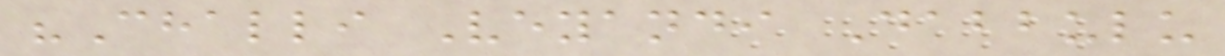"Challi Veyandi Dabbulu
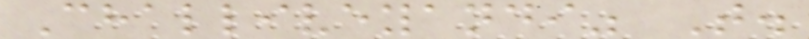Challiveyandi" T.
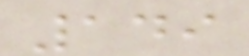149
